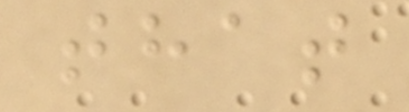that
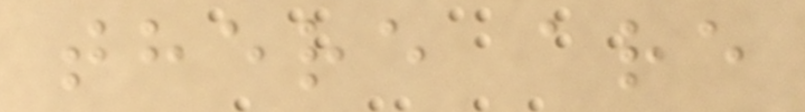there are
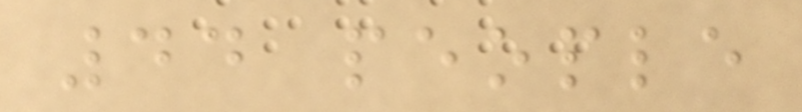44 people
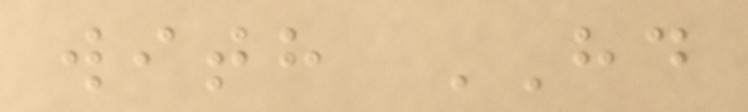with HD
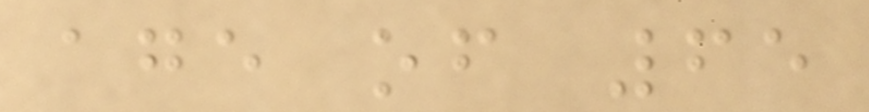age of 65
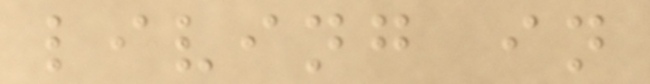living in
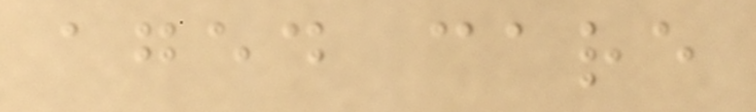aged care
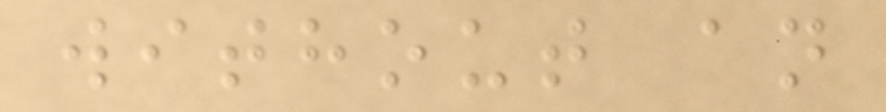without an
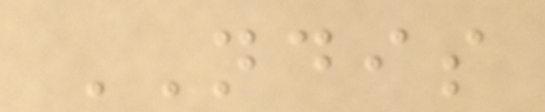NDIS
